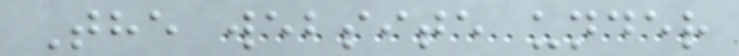The website under
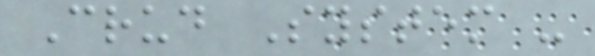Crud System -
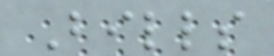Bills
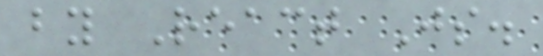by React Js.
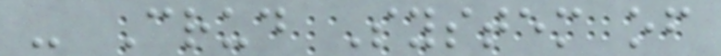- Crud System of
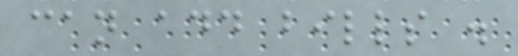can add bills .
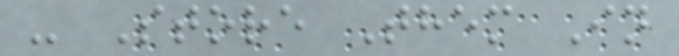- Store Them In
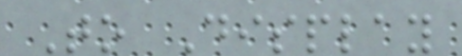To Display
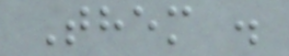Them .
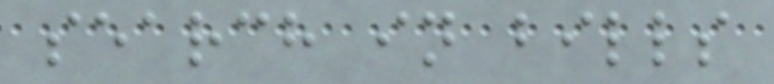search in bills
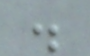.
